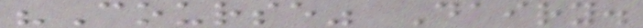"Course" Dairy.
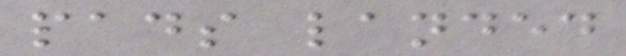pads landed
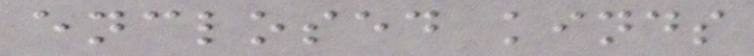enclosed kinds
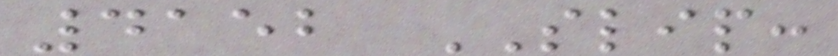4152 SLIP:
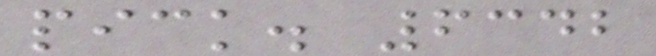pick. 6342
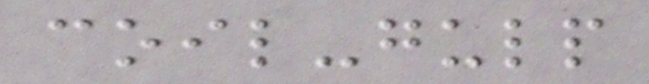coil-gulp
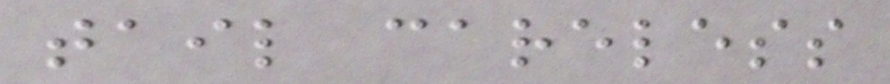tail careless
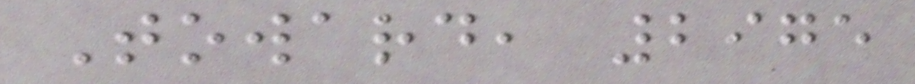Toward, 2975
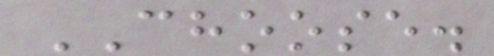CHOOSE.
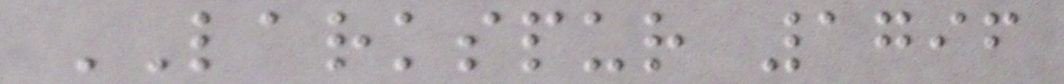LARKSPUR 1796
